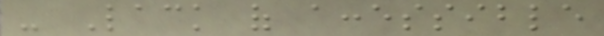- Lack of accessible
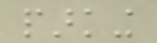parking
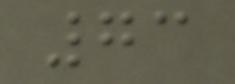73
